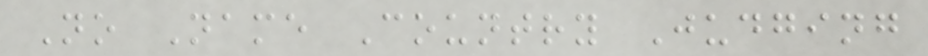No Name Country Judging
